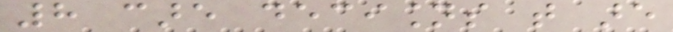8 care decisions that are
